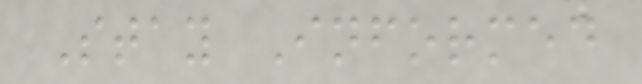Stay Informed
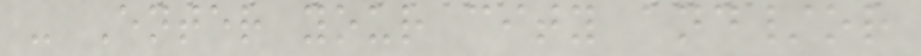- Enter your city and/or
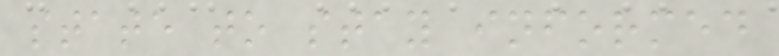state to stay informed
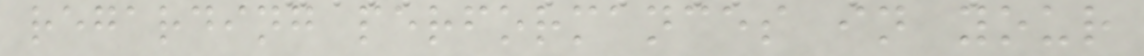regarding performances in your
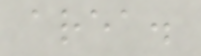area.
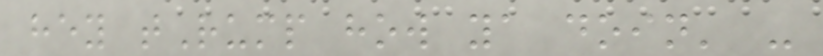hey tRump how ya doin' -
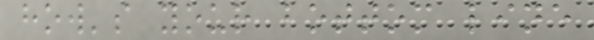how's your bottom line
